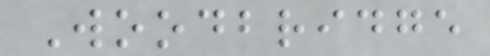Woodbridge
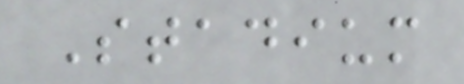Stadium
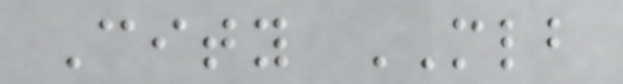City MLB
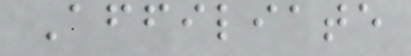Affiliate
